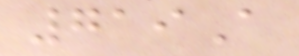719A
